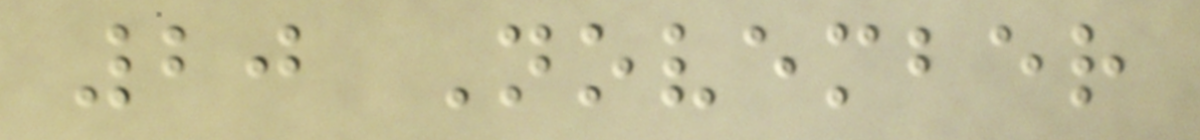20 November
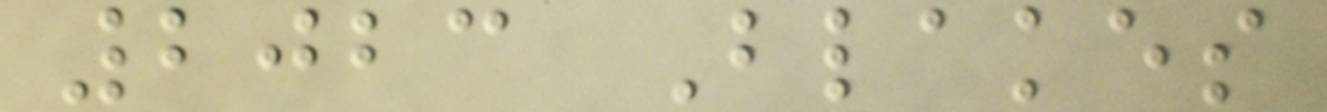2023 Blakes
